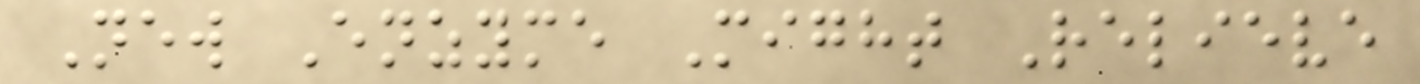New Enzyme Might Relieve
